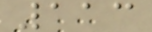113
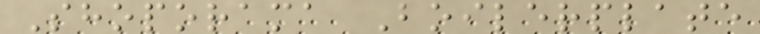Shoporama Boilerplate
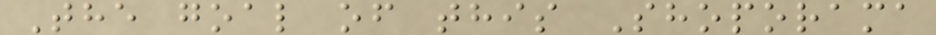The goal of this Shoporama
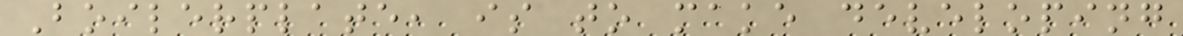Boilerplate, is to make developing
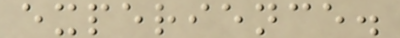experience.
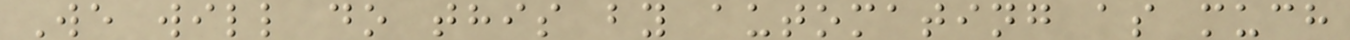We will do this by automating as much
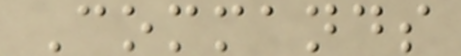Commands
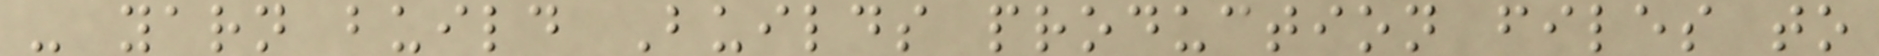- yarn build Builds production files to
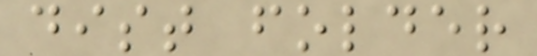dist folder
